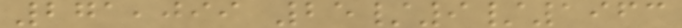271,099 25/9/1963
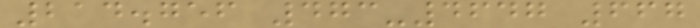214.756 473-4647 667
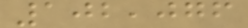102,076
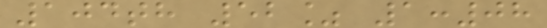104th 52% 1:08
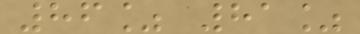86% 81%
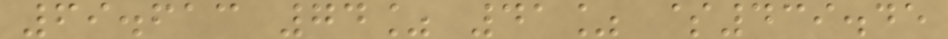69.613 74% 41% $439.45
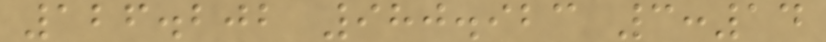126.202 980.923 3:14
